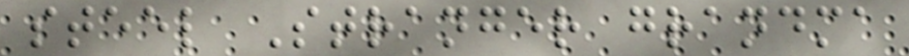steel Stranger grandma
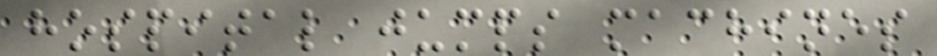hospital jumps machines
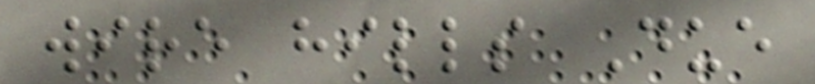wire hills Due
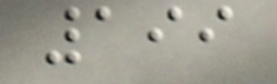199
